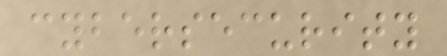cybersecurity
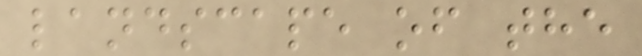landscape of the
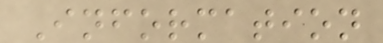Information
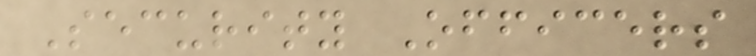Security Officers
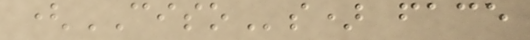(CISOs) face
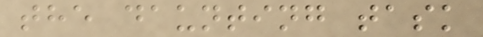the daunting task
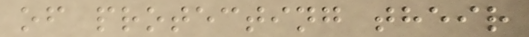of protecting their
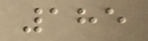185
